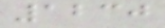1230
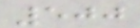500
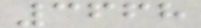3668
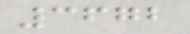3672
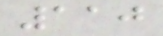110
